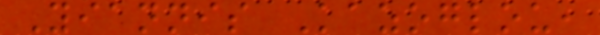Yiannis Kazoglou,
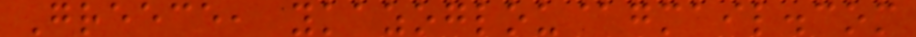Greece, ykazoglou@gmail.com
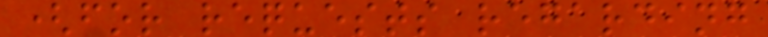(for requests regarding
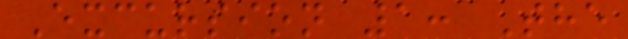Excursion 1: The
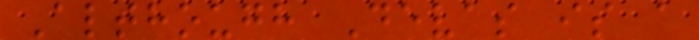Although Devas is a
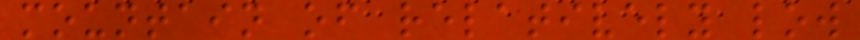mountain of relatively low
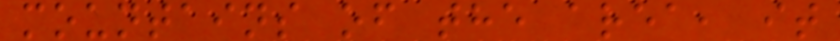mountains of the area, it
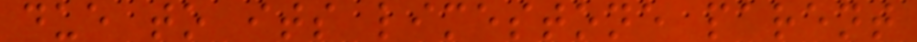due to its limestone parent
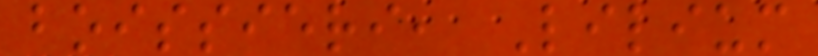boissieri, Lilium
